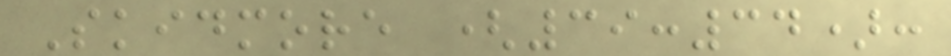Skidmore (39:34):
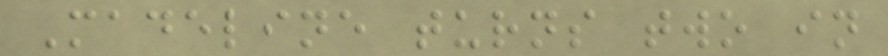Madeline turns two in
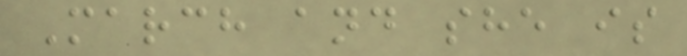March and she is
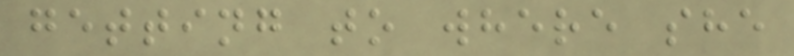getting to where she
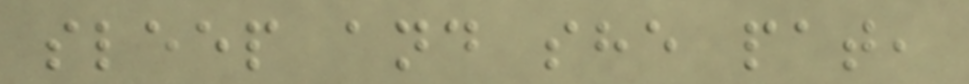sleep and she pat,
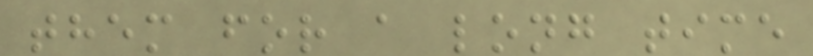them for a long time
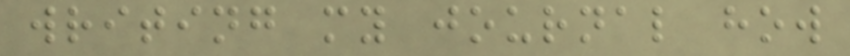writing my journal how
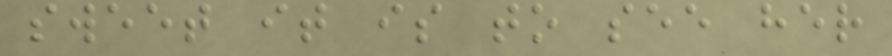sweet it is to see her
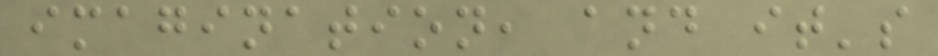imagination, and it's
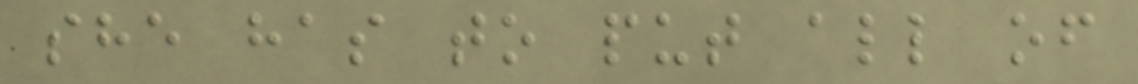she has to put all of
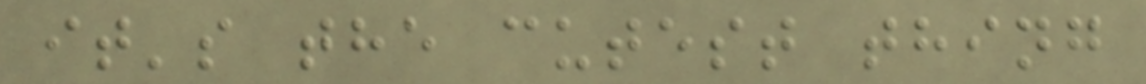it's the cutest thing
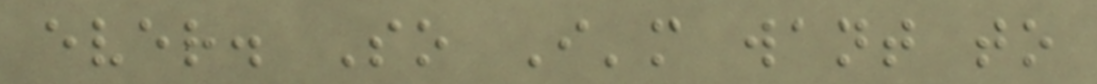ever. So I'm want to
